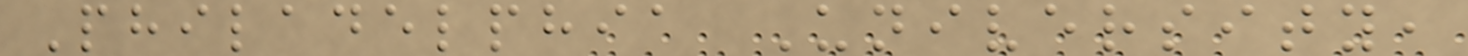Philadelphia University,
